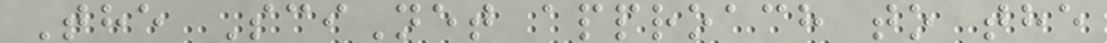The SciNet approach to the
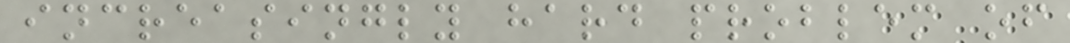increasingly hard problem of
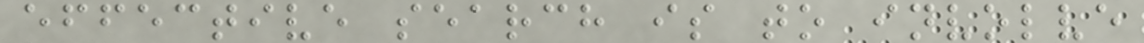effective search is to involve
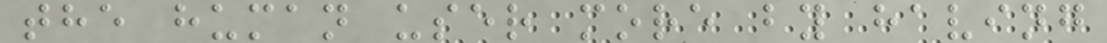the human user more by having
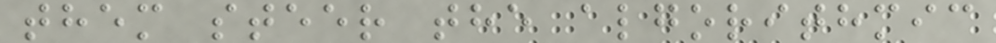them steer the algorithmic
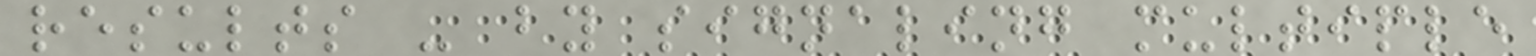results - by signaling multiple
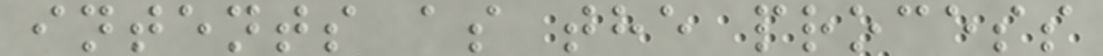intents as the process
